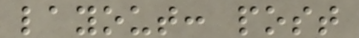layout: post
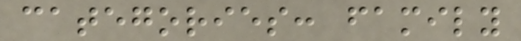categories: family
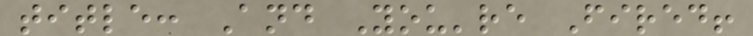title: And You're Fired!
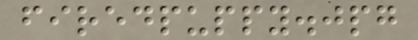firedpuppy.jpg
